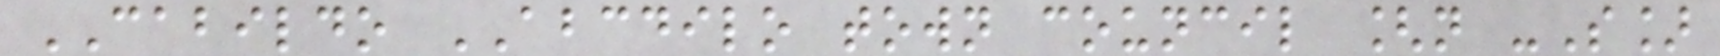CABILDO ABCDILO town council [n -S]
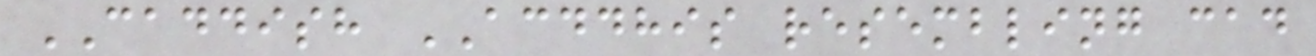CADDISH ACDDHIS resembling cad
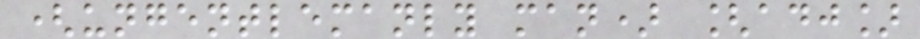(ungentlemanly man) [adj]
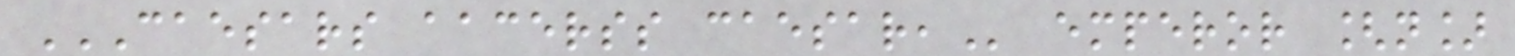CAESARS AACERSS CAESAR, emperor [n]
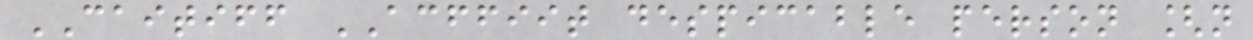CAITIFF ACFFIIT despicable person [n
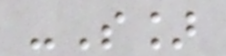-S]
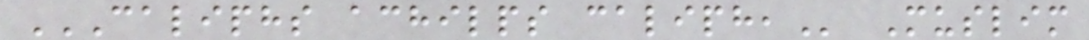CALIPHS ACHILPS CALIPH, Muslim
